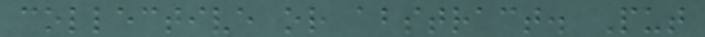collective or abstract. Put
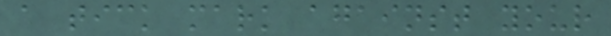a tick mark against your
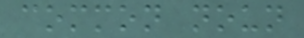common noun
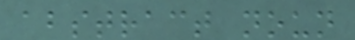abstract noun
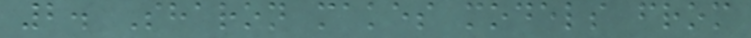2. Sharon makes models from
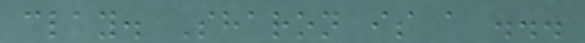clay. Sharon is a ...
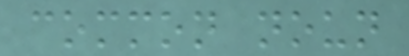common noun
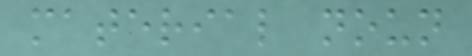material noun
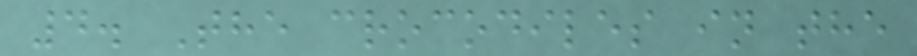4. The crocodiles in the
